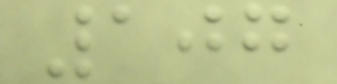107
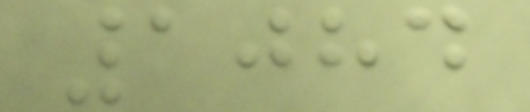1084
